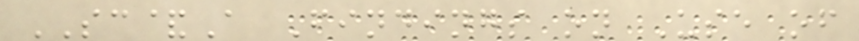SC&A Findings on Use of
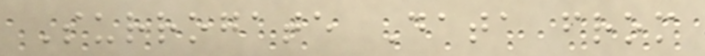Surrogate Data from
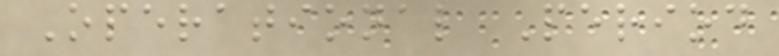Operational Period
